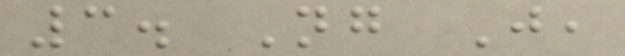3. Ng J,
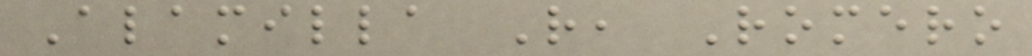Alamilla R, Romero
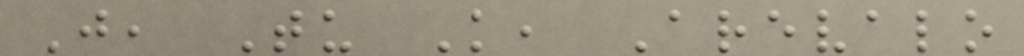J, Tu K, Arevalo
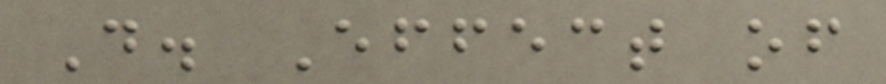D. Effect of
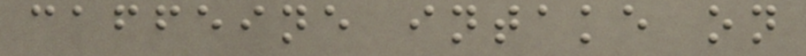caffeine intake on
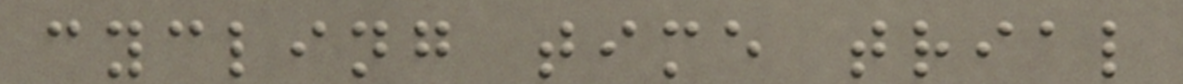cycling time trial
